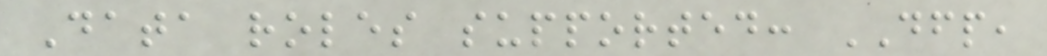Data roles supported: DFP,
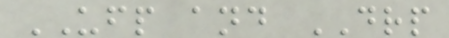UFP and DRP
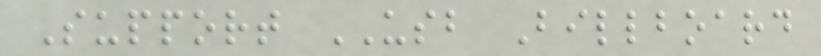Support USB Billboard
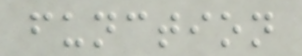function
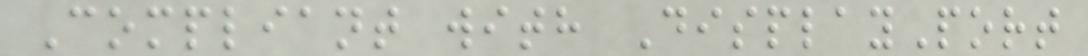Compliant with DisplayPort
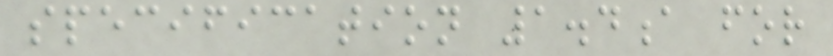specification 1.4a for
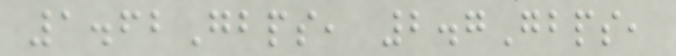1.62Gbps, 2.7Gbps,
